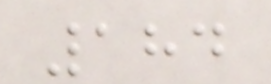184
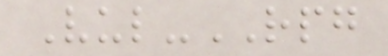Vul-RPG
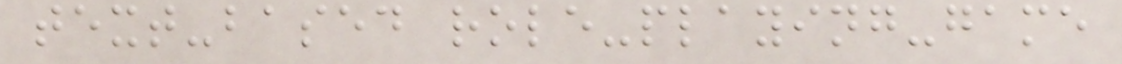text-based role-playing-game
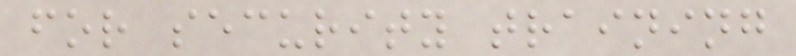for security training
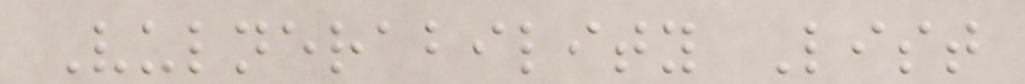Vulnerability List
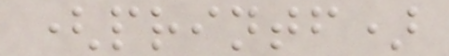(printf)
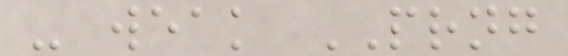- weak PRNG
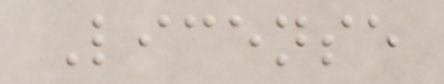License
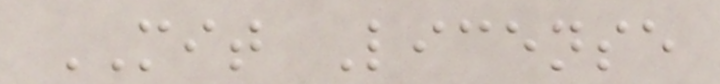MIT License
